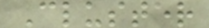Cluster
